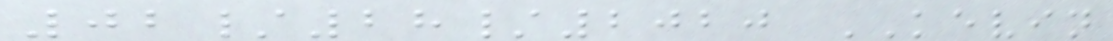02/28/2020 KEVIN
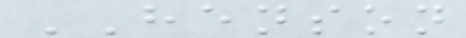HENSON
